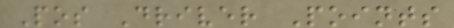Pos Driver Points
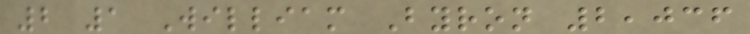2 1 William Byron 2,036
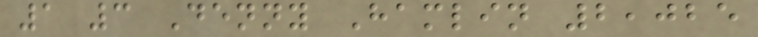1 3 Denny Hamlin 2,025
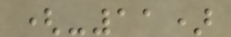(-11)
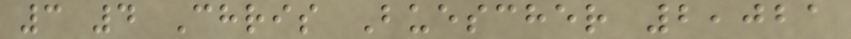3 4 Chris Buescher 2,021
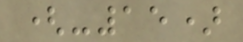(-15)
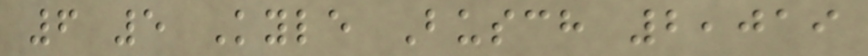6 5 Kyle Busch 2,019
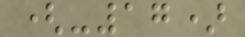(-17)
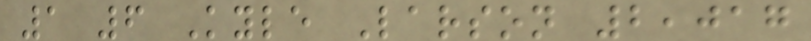1 6 Kyle Larson 2,017
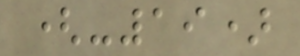(-19)
